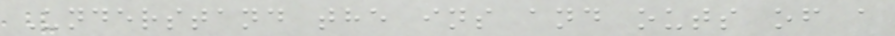Understand the ins and outs of a
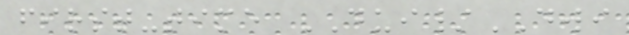first-time DUI/DWI
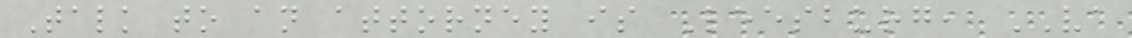Talk to an attorney is Leesburg, VA
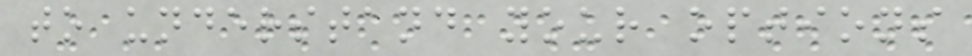to understand your options
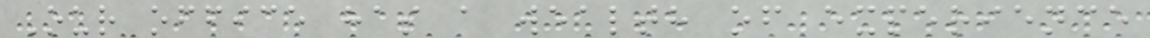Our office has a wealth of experience
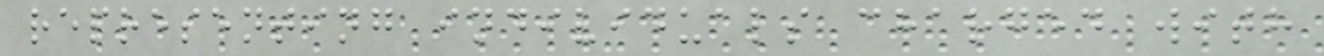representing individuals charged with
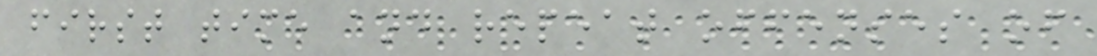first time and repeat offenses of
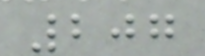207
